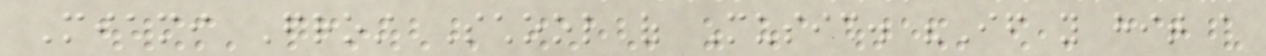Miami Frost School of Music. "If you hit a
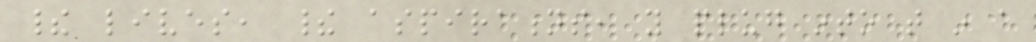their lives, their aspirations, you plug into that in a
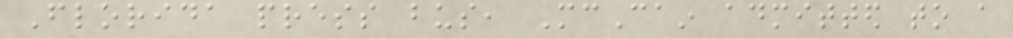Florida press bus, McCain admitted to a
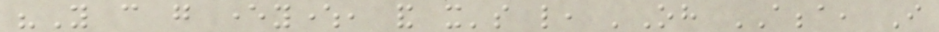"You can go everywhere, and it's like, 'Oh ABBA, I
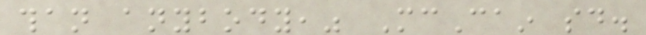than anybody," McCain said.
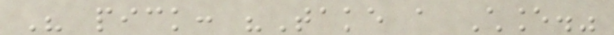His pick: "Take a Chance."
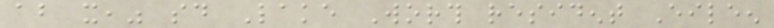about it," said Lake Worth resident Eileen
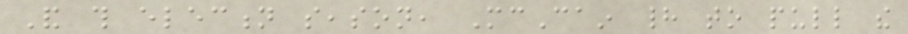And this election season, McCain had to pull the
